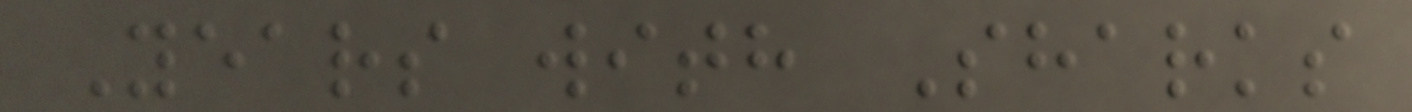Years with Sharks
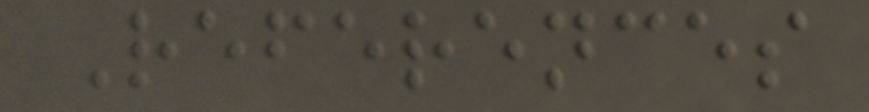References
